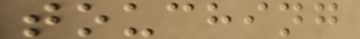touching
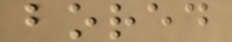bored
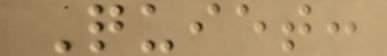Quiet:
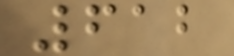612
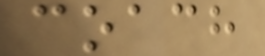coach
